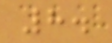8.
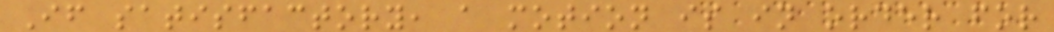If satisfactory, a motion is in order for
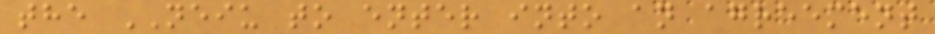the NEIU to enter into an agreement
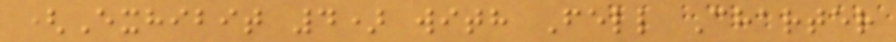(Exhibit 4) with Fell Charter
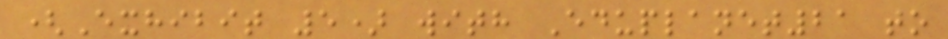(Exhibit 5) with Eduplanet21 to
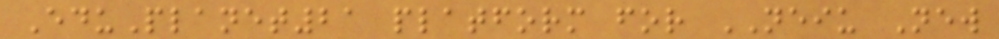EduPlanet21 platform for NEIU New
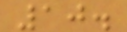10.
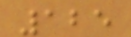125
